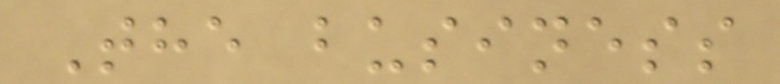The business
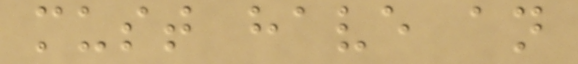must have an
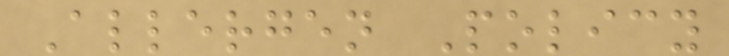Allergen Policy
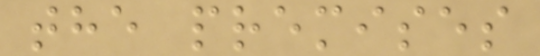the premises
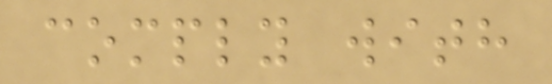comply with
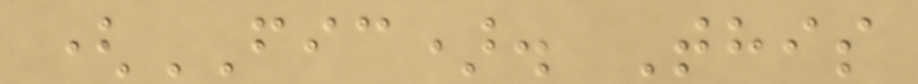(FIC). This
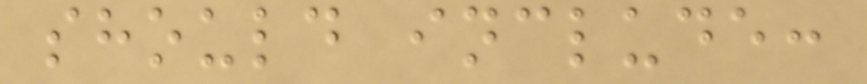should include:
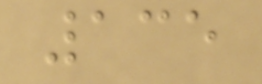135
